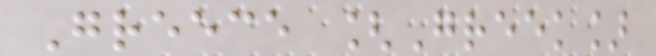Greece [Greek]
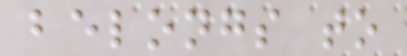belongs to
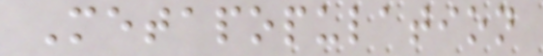Metapopulation
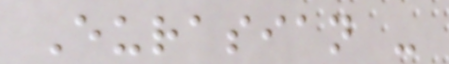Eurasian -
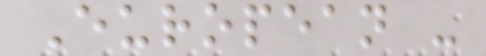European -
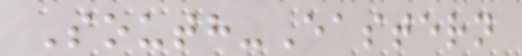South-Eastern
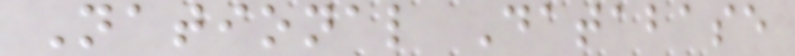National Database
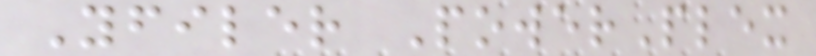Yfiler PowerPlex
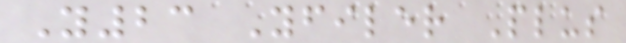Y23 Yfiler Plus
